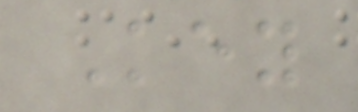Key
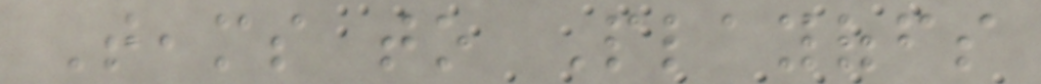Teams to Playoffs
